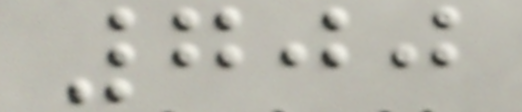700
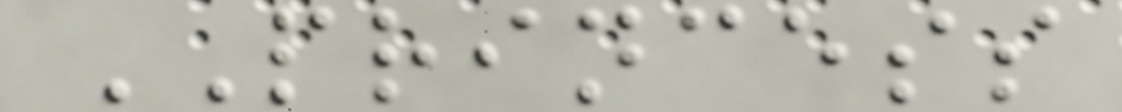PRINCESS
